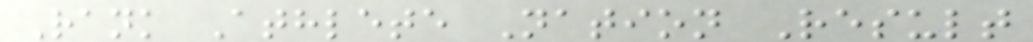Rank Athlete Nation Result
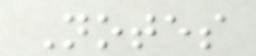Notes
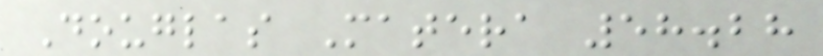Douglas Matera 58.28
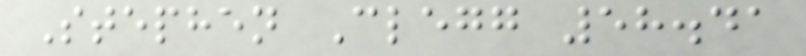Stephen Clegg 58.41
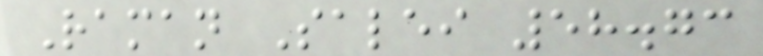Raman Salei 58.73
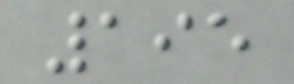195
